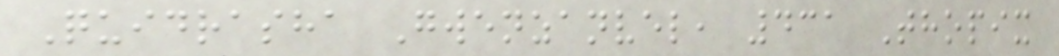Quidrasha Gwenzanvel, 431 Thopix
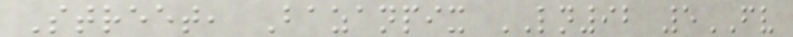Street, Bazanpix LN92 5FV
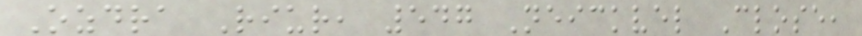Ozdra Riur, 547 Neickvel Close,
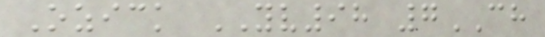Ozick YV98 7CH
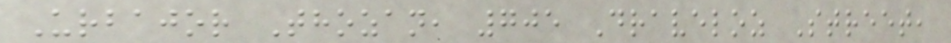Urbajor Thozan, 705 Draveloz Street,
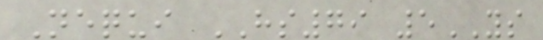Nequi HS79 5YS
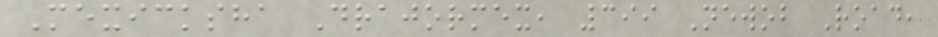Mexicksha Drajormex, 399 Newob Road,
